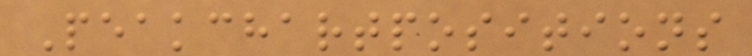Peakchartpositions
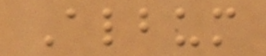Album
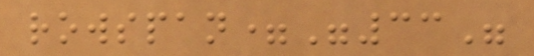rowspan="33"
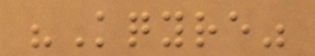"Kqyre"
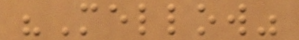"Mellow"
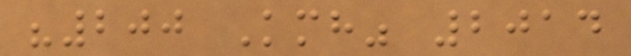"200 Kmh" 2014
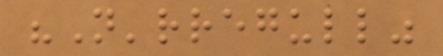"N'rregull"
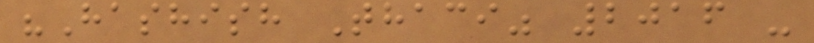"Hashish Thaci" 2016 -
